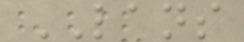LANS
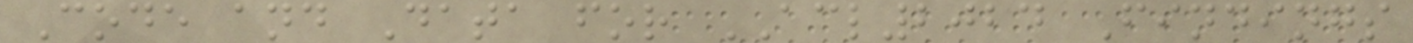Code and Data for ACL2024 Findings
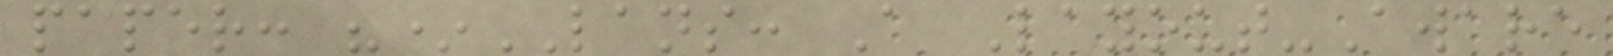paper: "*LANS: A Layout-Aware
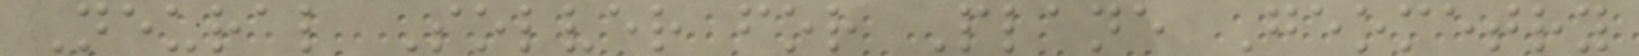Neural Solver for Plane Geometry
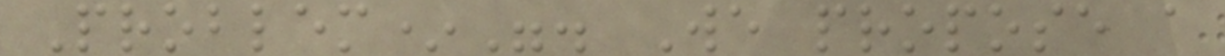Problem*". We propose a
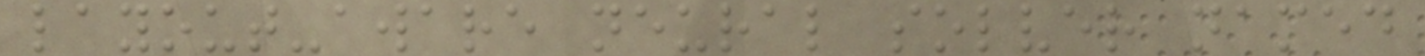layout-aware neural solver named
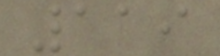119
